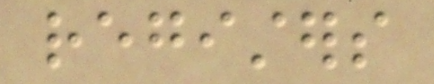registers
